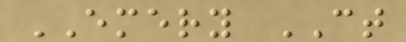EMERY CT
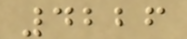4226
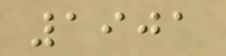1901
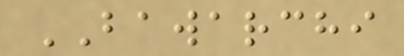BAWARCHI
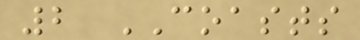2 COASTS
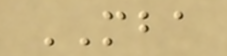MBA
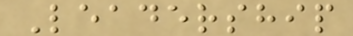Leadership
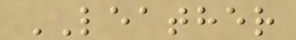LEATHER
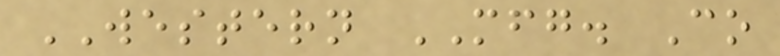WESTERN MFG. Co
